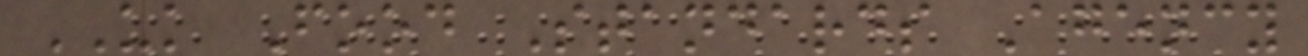UK Food Standards Agency
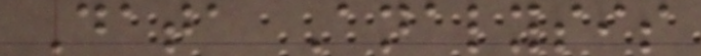Data Analysis
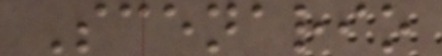Scenario
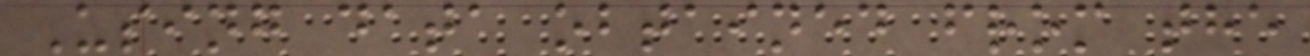Using data obtained from the
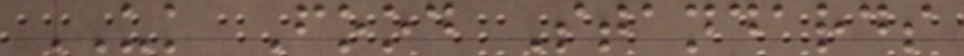UK Food Standards
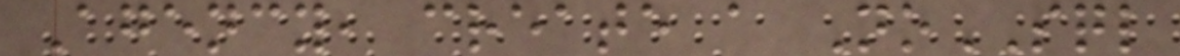Agency, create a NoSQL
